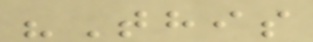"This
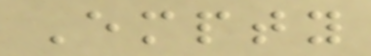Empty
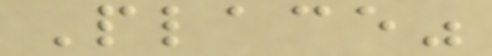Place"
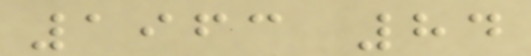1963 84
